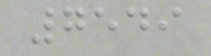7549
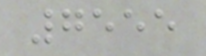7555
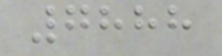7888
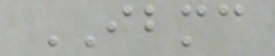IBMC
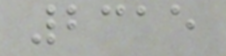2315
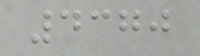4370
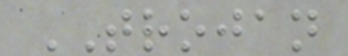TROJAN
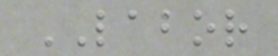LABOR
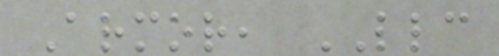Armor, LLC
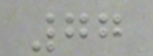77
